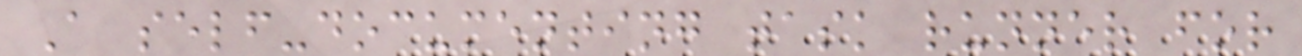A self-documenting task runner for
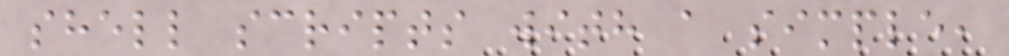shell scripts with a simple,
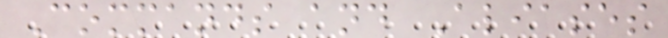Commands and Aliases
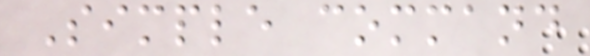Simple command
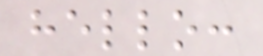hello:
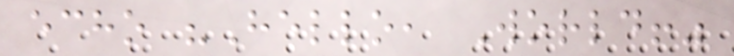echo "Hello, World!"
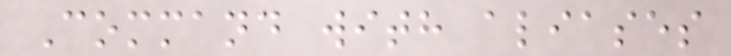Command with aliases
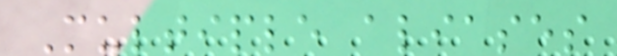Multiple aliases
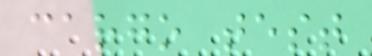cargo test
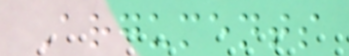Arguments
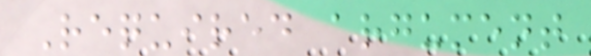Required argument
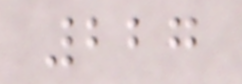227
